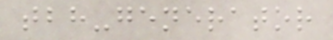tbh-generator
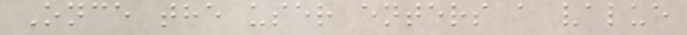Once the user enters a value
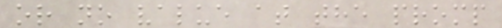or no value at the promp
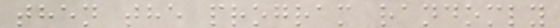then the program randomly
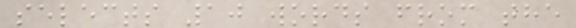selects 10 words from the
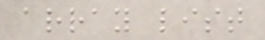array list
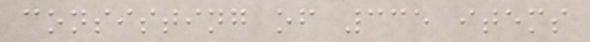consisting of 335 items
